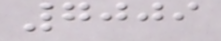7009
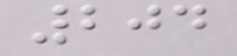204
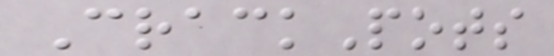CrackPots
